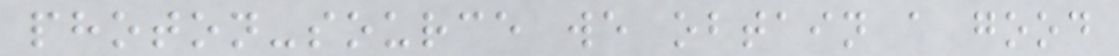photon-source we obtain a good
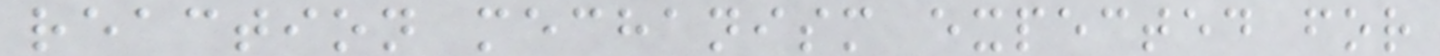reaction mechanism expected for
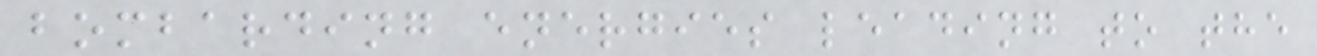bombarding energies leading to the
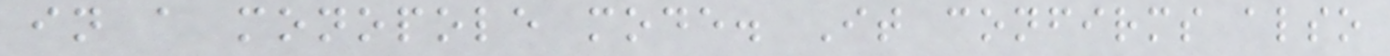in a monopole mode. It confirms also
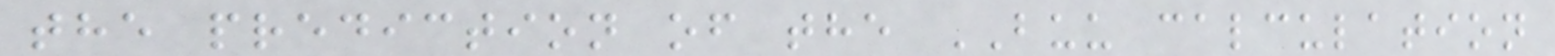the prediction of the BUU calculation
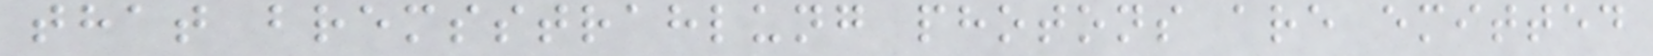that bremsstrahlung photons are emitted
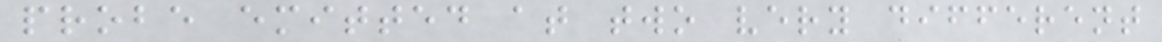probe emitted at two very different
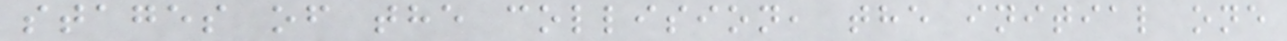stages of the collision, the initial one
